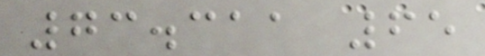73.311 65
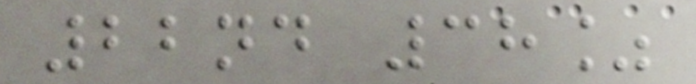22nd 38%
